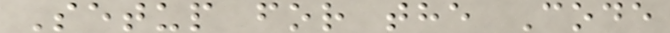Setup for the Code
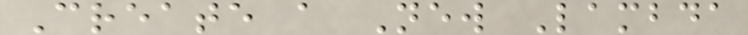Create a New Lambda
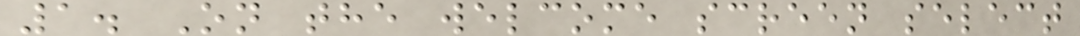1. On the welcome screen select
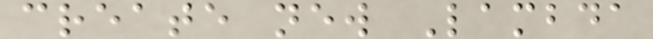create new Lambda
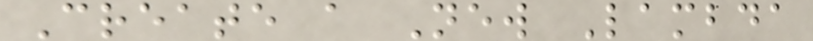Create a New Lambda
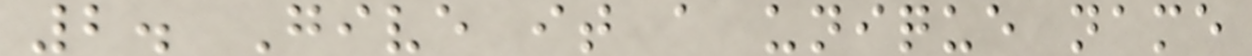2. Give it a unique name
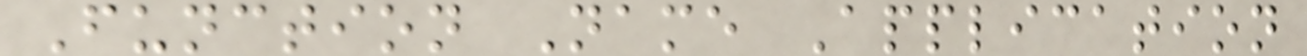Function Name Application
